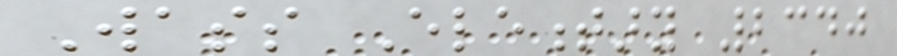Wass Elementary 2340
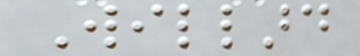Willard
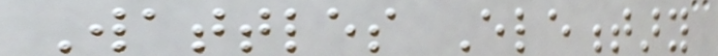Wattles Elementary
